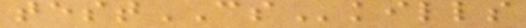testCSkills
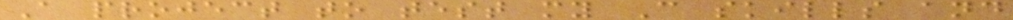A project to test my C skills and
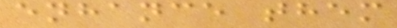enhance them
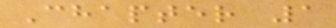Chapter 1
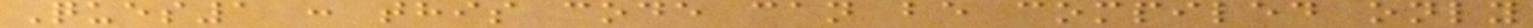Ques1 : this code can be compiled only
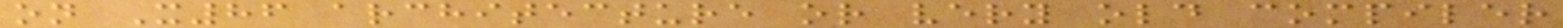on X86 architecture or very old compiler
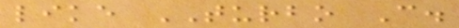like TURBO C.
